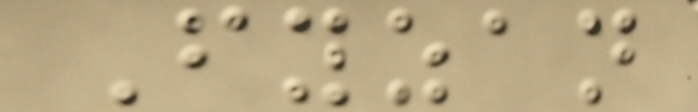Fyzan
